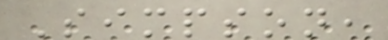Simpson,
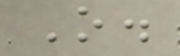O.
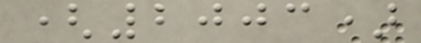(2003)
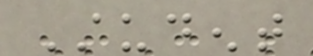Student
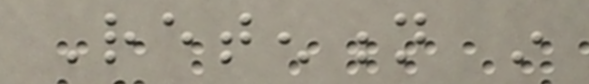Retention in
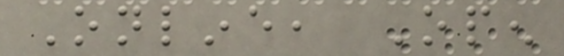Online, Open
